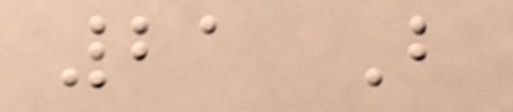21 B
